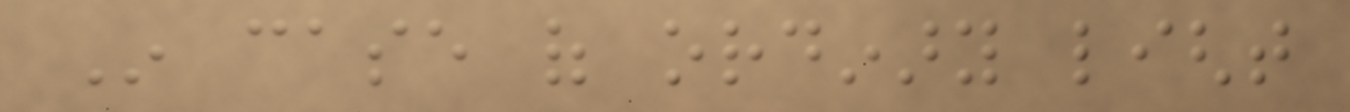In case of ordinary light
